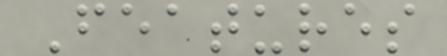Features
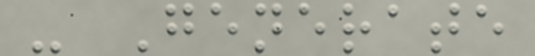- Generate
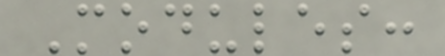Modules:
